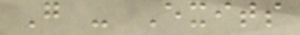G - Exits
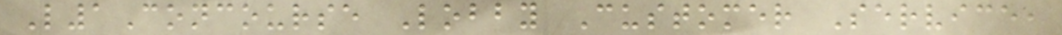L1Concourse Lobby Customer Service,
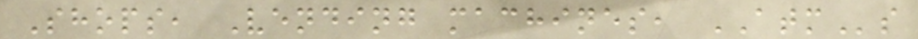Shops, Vending machines, ATMs
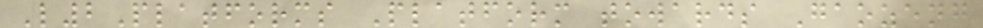L2Platforms Platform towards Gaozeng
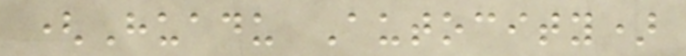(Huadu Autocity)
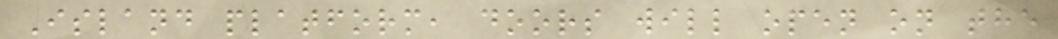Island platform, doors will open on the
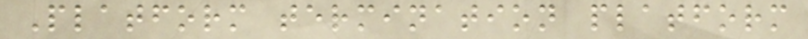Platform termination platform
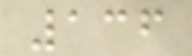136
